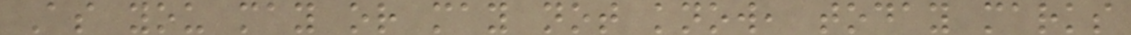As you may or may not know, today marks
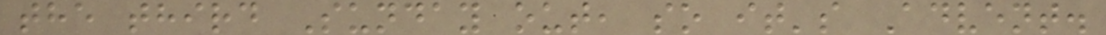the third Sunday out, so it's Advent.
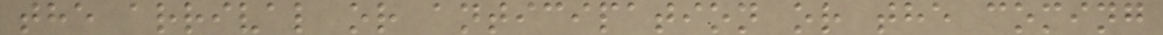the arrival or anticipation or the coming
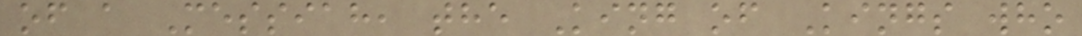of a Messiah, the King of Kings who
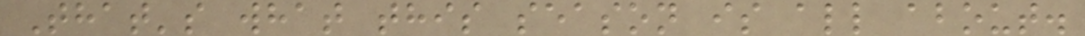That's what this season is all about.
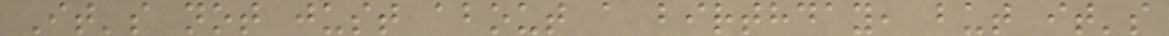It's not just about a birthday, but it's
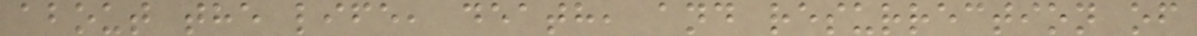about the life, death, and resurrection of
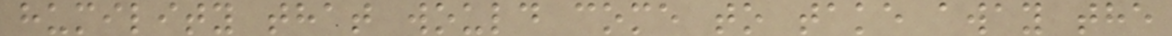humility that would come to take away the
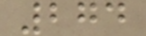274
